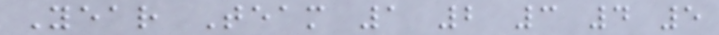Year Team 1 2 3 4 5
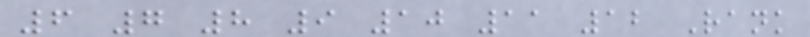6 7 8 9 10 11 12 Rank
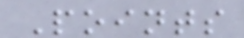Points
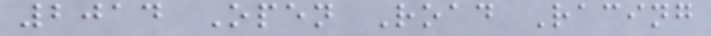2014 Open Road Racing
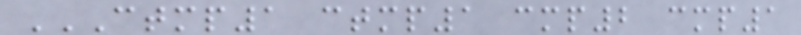CTMP1 CTMP1 CMP2 CMP1
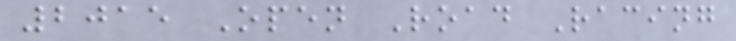2015 Open Road Racing
